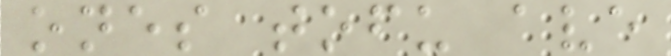ones tofu ave
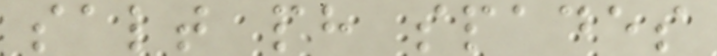salt ph spades
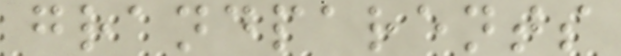grandparents
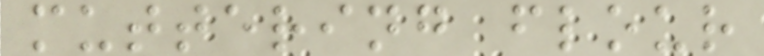muttering flour
